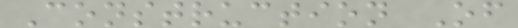Construction Of
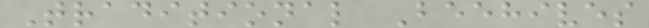Traditional Beehives
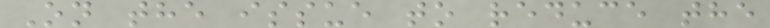On the issue to reduce the
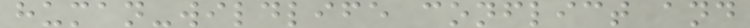human-wildlife conflict and
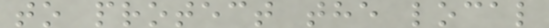to protect the local
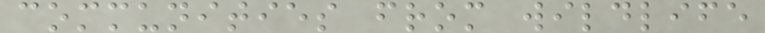communities from wildlife
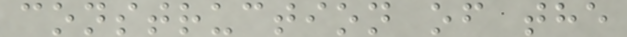construction of the
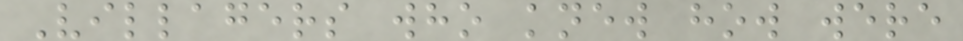Villagers who knew how were
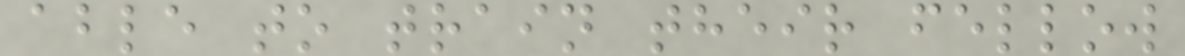able to train their fellow
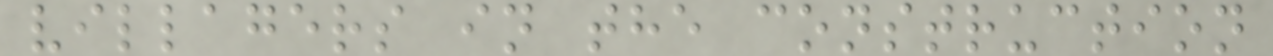villagers in the construction
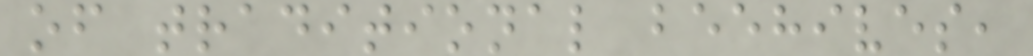of traditional beehives,
